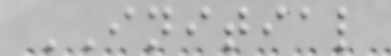INITIAL
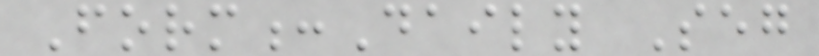Form:Daily Seg
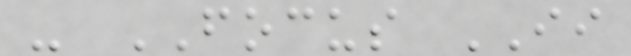- FOCUS II
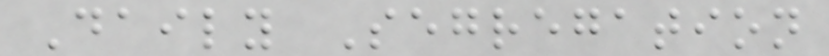Daily Segregation
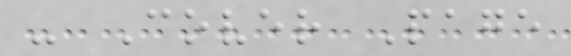- Cover Page
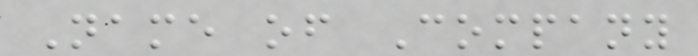Name of Company
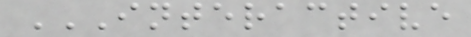INTERACTIVE
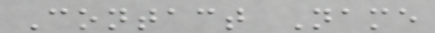Contact Name
